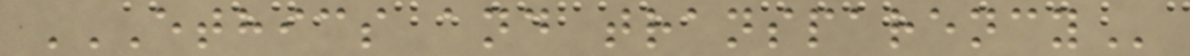ETHICS AND TRANSPARENCY
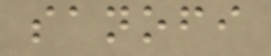sanofi
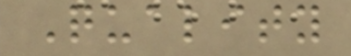Quality
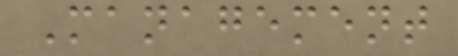Management
